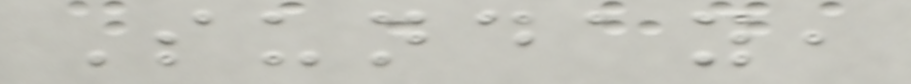Sunday,
